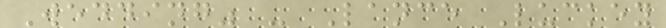Wedding" - Lance Luckey
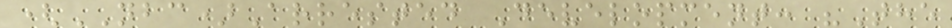(NBC)Arrested Development: "The
